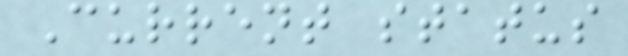Current status
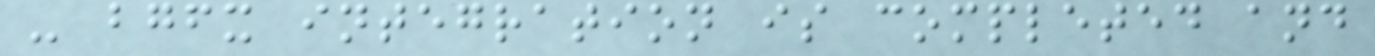- bgfx integration is completed and
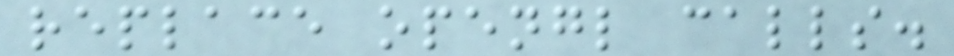replace opengl calls.
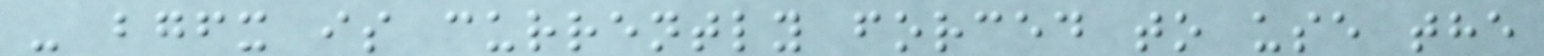- bgfx is currently forced to use the
